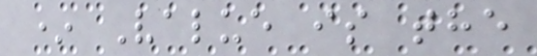* Value is the
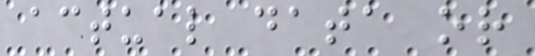actual data or
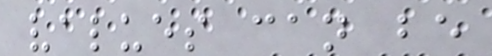values can be
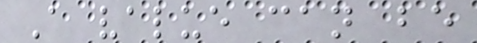A value can be
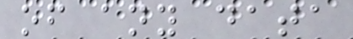of any data
